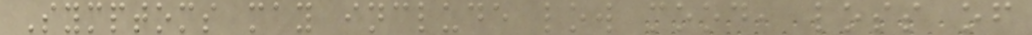Symptoms may include low mood, loss of
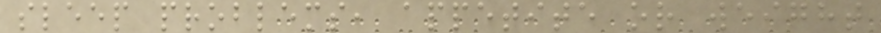sleep problems, appetite or weight
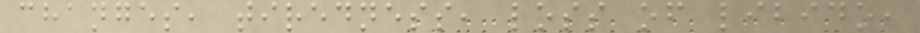changes, tiredness, loss of libido,
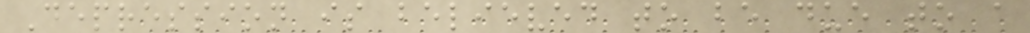Depression is believed to be due to a
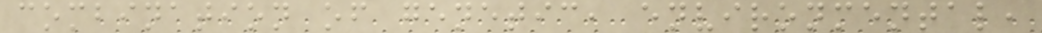combination of genetic, environmental,
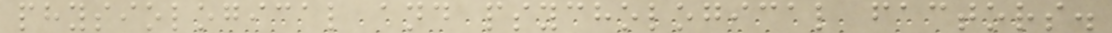physiological and psychological factors.
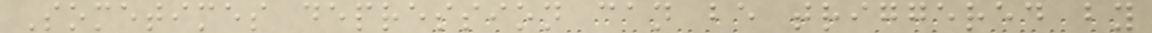Sometimes depression can be triggered by
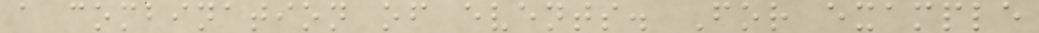a combination of events. For example
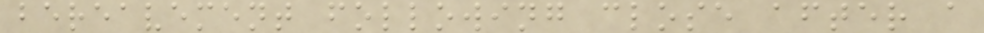bereavement following close after a
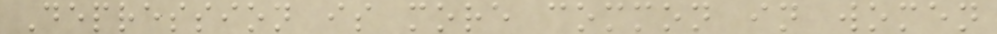Depression is more common in women
